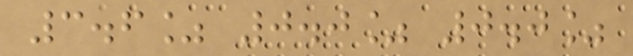3.6% 0.0% 0.0%
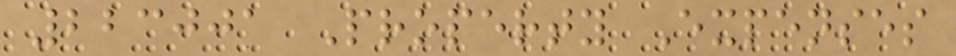223001 Property Expenses
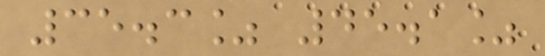35.3% 45.1%
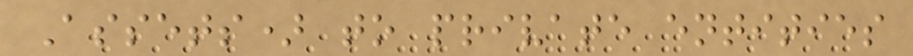Assets) to private entities
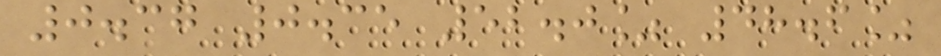0.37 0.35 52.0% 48.6%
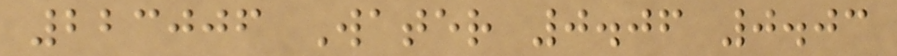223006 Water 0.06 0.03
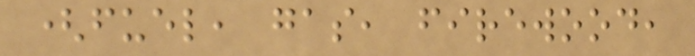(fuel, gas, firewood,
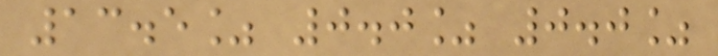13.5% 0.0% 0.0%
